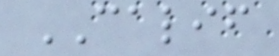CALIF
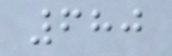680
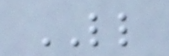LL
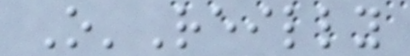O'Reilly
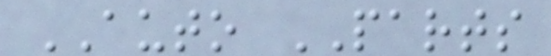AUTO PARTS
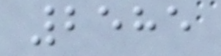2585
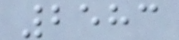2583
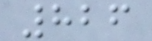826
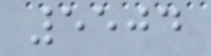5504
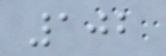102
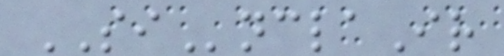SInclaIr
